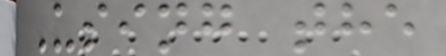Using the
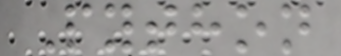Python
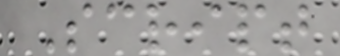Script
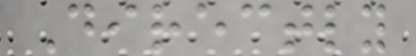Directly
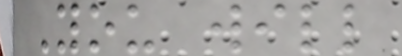You will
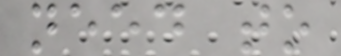need to
